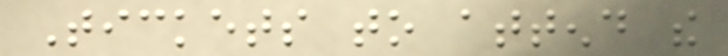Tickets to attend the
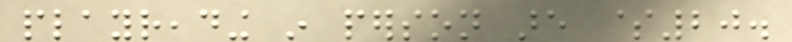playreading in person are $20.
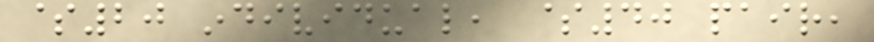$20 individual, $40 pair,
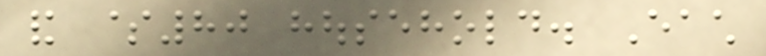and $80 household. Each
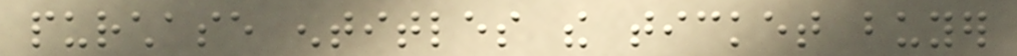purchase entitles the ticket buyer
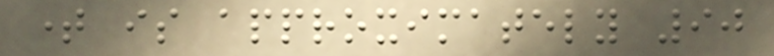time is approximately 90
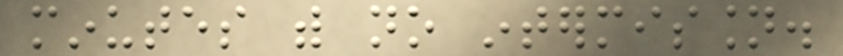minutes with no intermission.
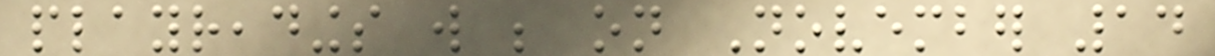playreadings will be on November 14
